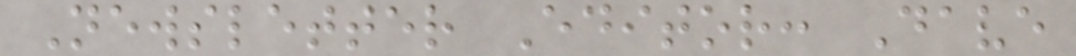Newsletter Editor: Dave
